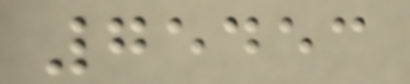75453
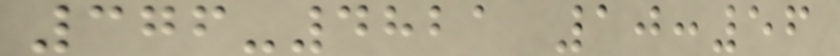376-4821 10:56
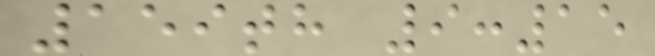159th 9:15
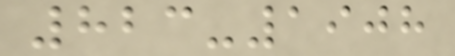823-1908
